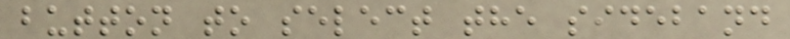button to select the sideband
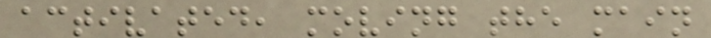activated, moving the main
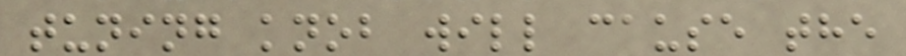tuning knob will cause the
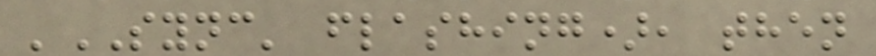'SYNC' flashing), then
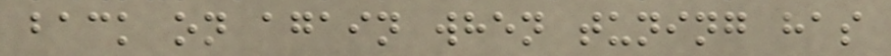back on again when tuning has
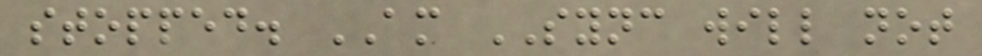stopped. AM SYNC will not
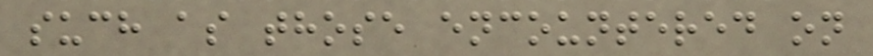such as those encountered on
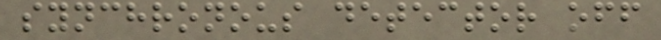synchronous detector off
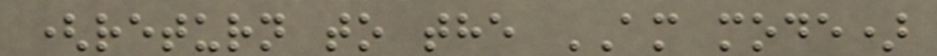(return to the AM mode)
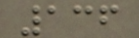136
